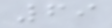69
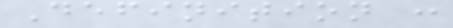Definition :
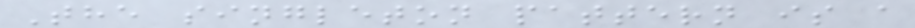The singleton pattern is a
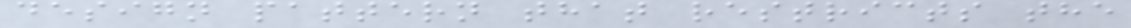design pattern that restricts the
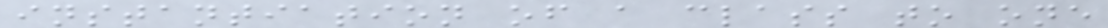instantiation of a class to one
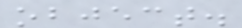object.
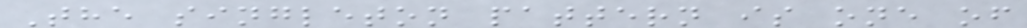The singleton pattern is one of
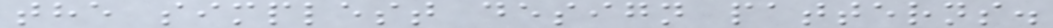the simplest design patterns.
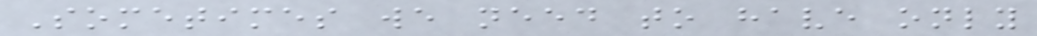Sometimes we need to have only
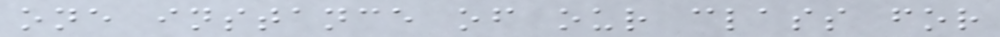one instance of our class for
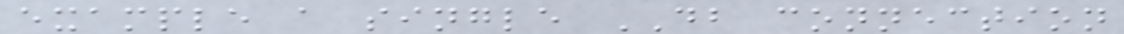example a single DB connection
